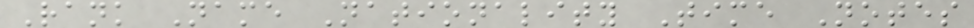Rank Name Nationality Time Notes
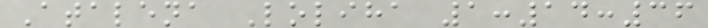Atalena Loliha 1:14:36
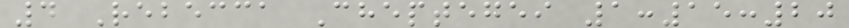4 Rebecca Cheptegei 1:15:20
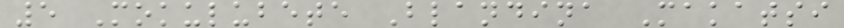5 Mokulubete Blandina Makatsi
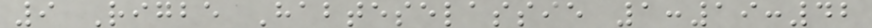9 Rigbe Habteselassie 1:19:42
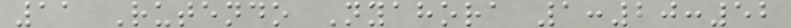11 Rutendo Nyahora 1:20:52
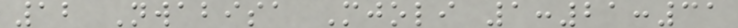12 Nwabisa Mjoli 1:21:31
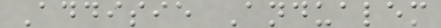Addisie Andualem
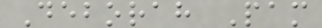Deborah Pam
